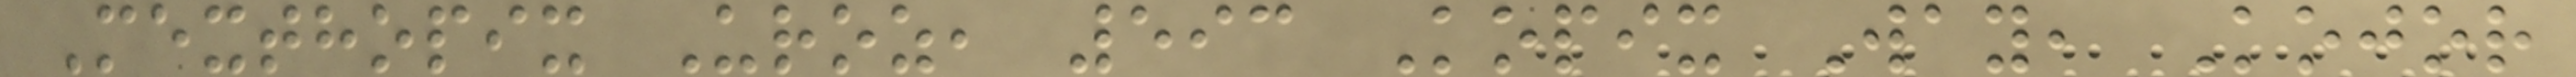Mexthopix Uroz, 593 Kopix Way, Kojor
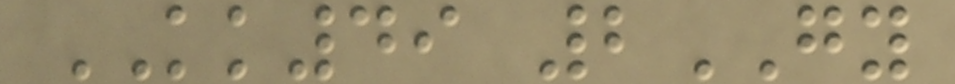KK49 2GY
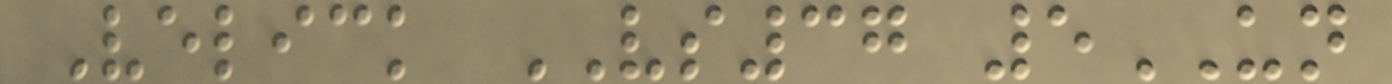Velick VS37 5UN
